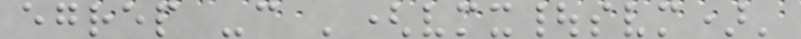egrep -c '(vmx|svm)'
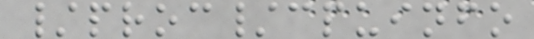/proc/cpuinfo
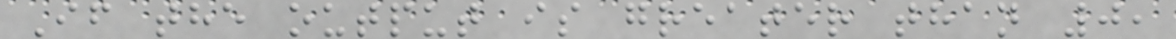If the output is greater than 0,
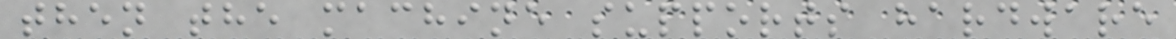then the machine supports hardware
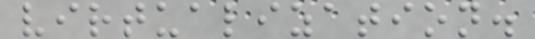virtualization.
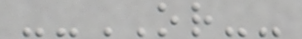--OR--
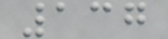137
